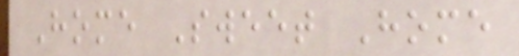Home Sweet Home
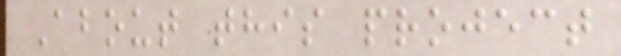About this project
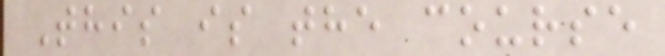This is the course
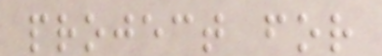project for
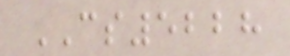CS5228
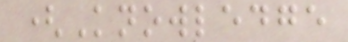(Knowledge
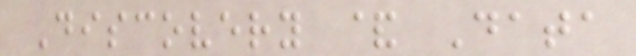Discovery & Data
